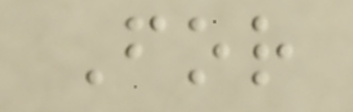For
